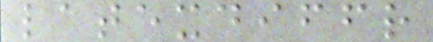latexdiffr
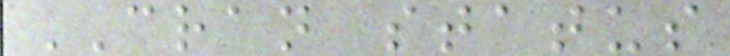CRAN status
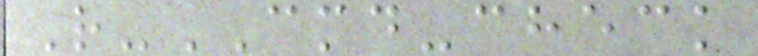R-CMD-check
